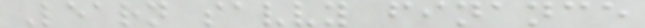Learn savvy finance
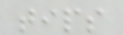tips
